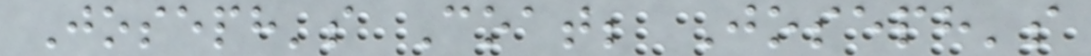Joseph's Coat; Joseph's
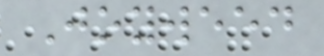Joyweed
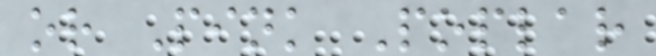or Pink Poplar
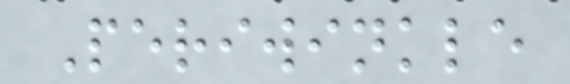Periwinkle
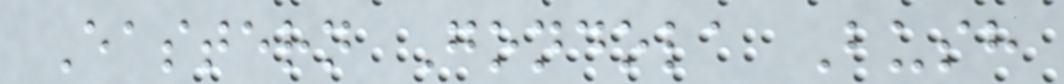Eastern Gondola Bush
